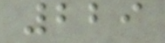229
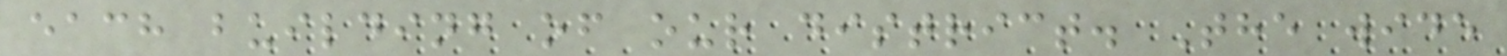each building of our district. The wide
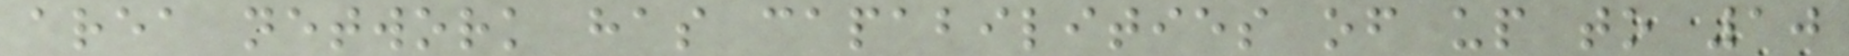area network has capabilities of up to 10
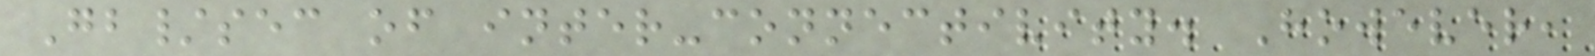Gb/sec of inter-connectivity. However,
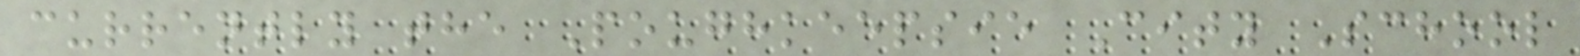currently the Poughkeepsie City School
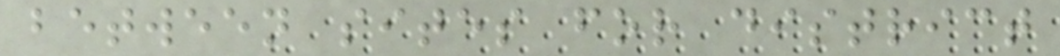between sites for district
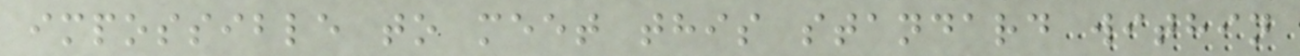impossible to meet this standard within
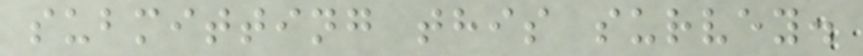submitting this survey.
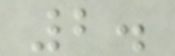2.
